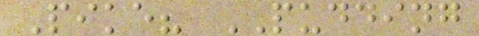Pike? PUDDING
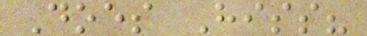Does Hiss?
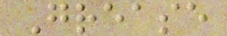Grease
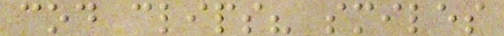cod clips? smiles
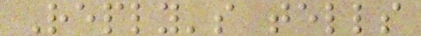Reply's tells
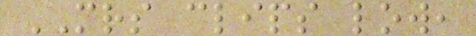MRS clips low,
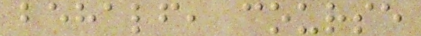behalf, course
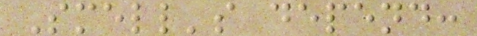Smell's depend:
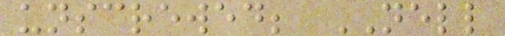unscrewed; NELL
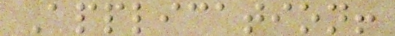Application!
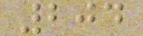204
